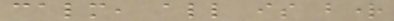calm, all is bright
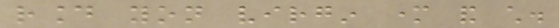round yon virgin mother and child.
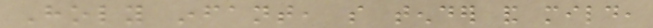Holy infant, so tender and mild,
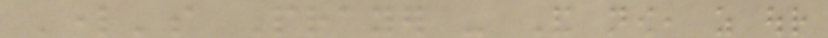Lord's Prayer - And now, as our
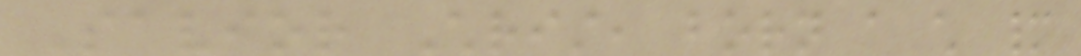Savior Christ, born a child many
